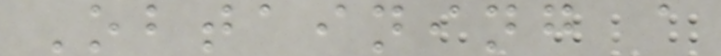Obtaining a
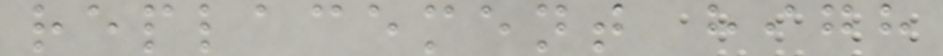replacement high
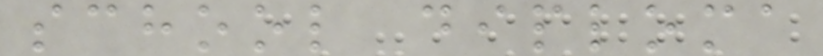school diploma
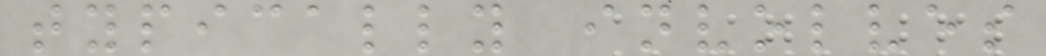typically involves
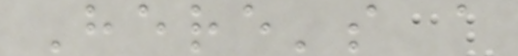Here's a
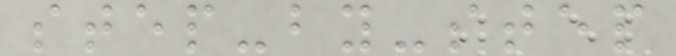step-by-step
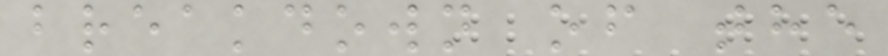breakdown of the
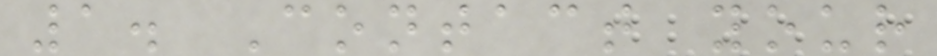1. Contact your
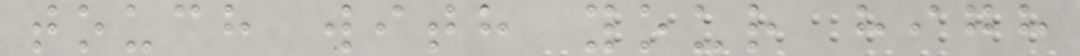touch with your high
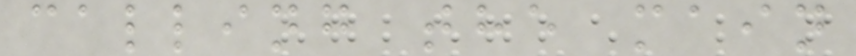calling the main
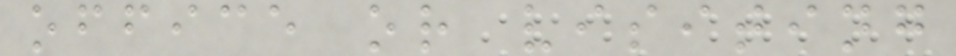office or visiting
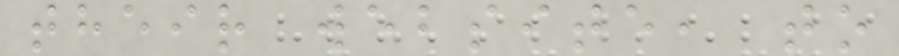their website, to
